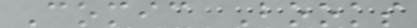Comic Books
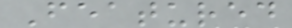Featured
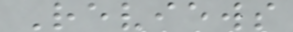Reviews
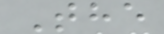The
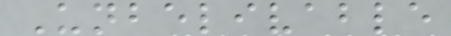Unbelivable
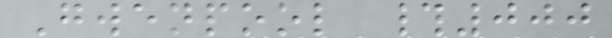Gwenpool #000
